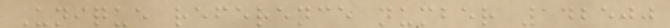Unique reference number 142500
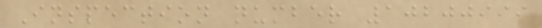Inspection number 10200999
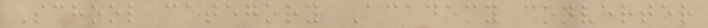School category Academy converter
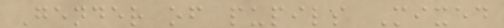Gender of pupils Mixed
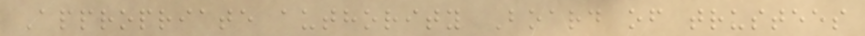Appropriate authority Board of trustees
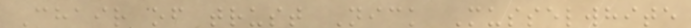Chair of trust Nick Musselwhite
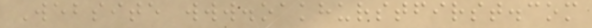Website www.oakhurstfirst.com
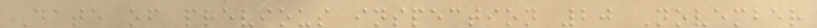Date of previous inspection 20 November
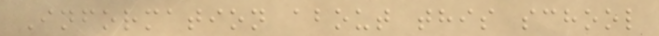Information about this school
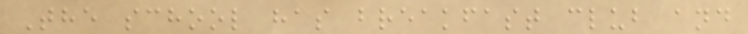The school has breakfast club and
